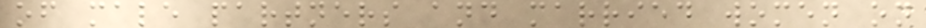of male partners and married women on
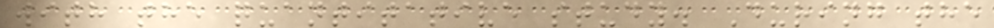with the quantitative study. During the
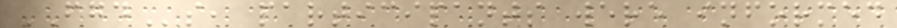FGDs, participants were informed
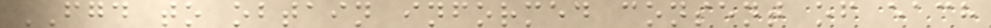FGD to obtain informed consent of each
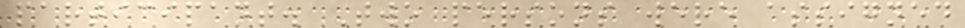participant. Two persons were assigned
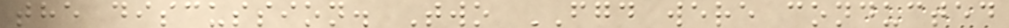the discussion. Two FGD were conducted
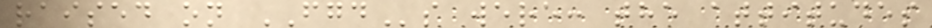raised on FGDs were: the attitudes
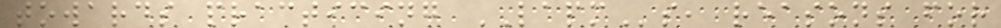towards practicing LAPMs, reasons for
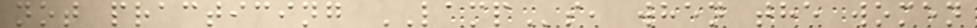not practicing LAMPs, when the women
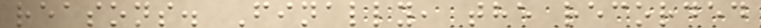reasons. Finally, the recorded
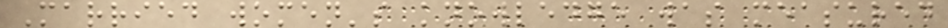Married women's knowledge was measured
